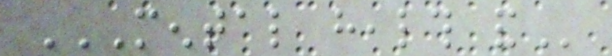MENTAL HEALTH AND
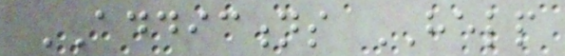ADDICTIONS HELP
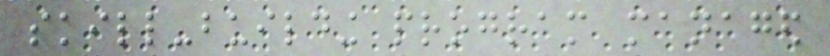skill-building program managed
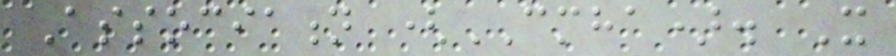Association (CMHA). It
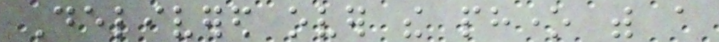Delivered over the phone with a
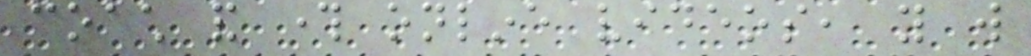coach and through online videos, you will
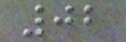02
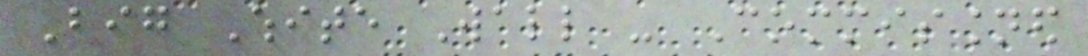Big White Wall - Commissioned
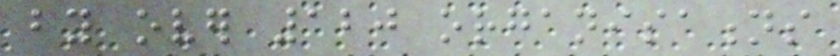by over 120 organisations
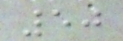50
